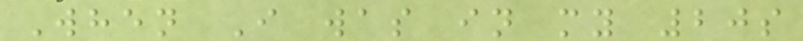When I was in my 20s
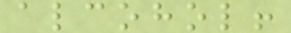alcohol!
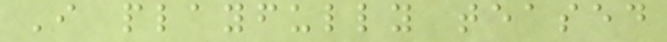I playfully teased
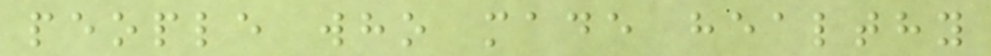people who made healthy
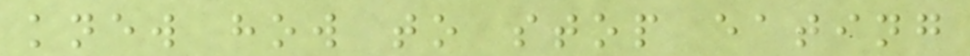knew how to stop eating
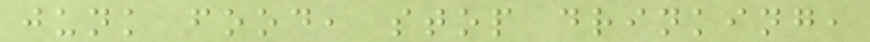junk food, stop drinking,
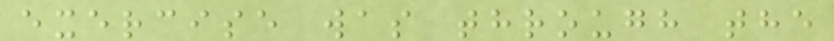exercise was through the
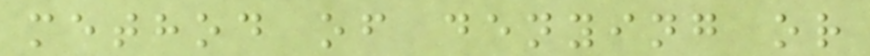method of denying or
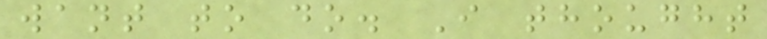want to do. I thought
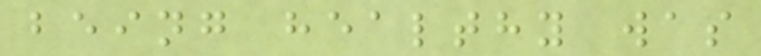being healthy was
